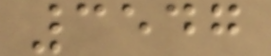3547
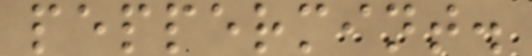peppermint.
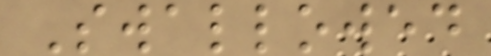Swallowed
